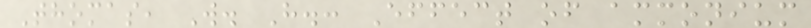Thomas, W. H.: Effect of ammonium
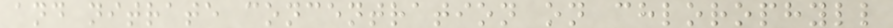and nitrate concentration on chlorophyll
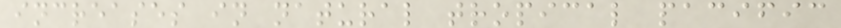increases in natural tropical pacific
